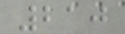210
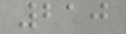210
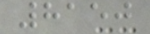8150
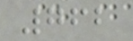762
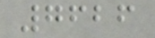7626
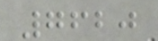7620
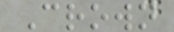Crown
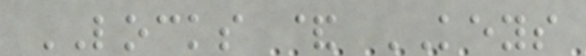LOCKS & KEYS
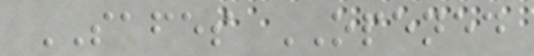SAFES OPENED
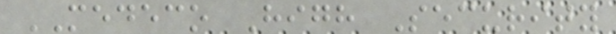MEDECO High Security
